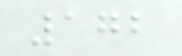172
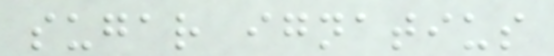sugar ignatius
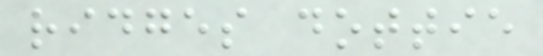ridges dottie
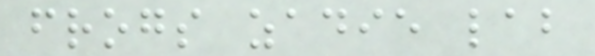frogs zadie lab
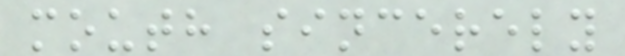mouth sincerely
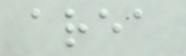area
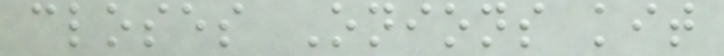closes Onions kit
